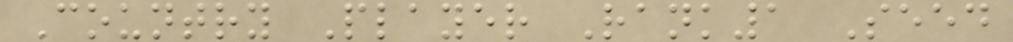Country Player Rank1 Seed
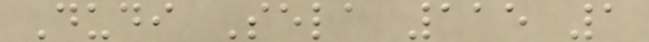Dudi Sela 115 1
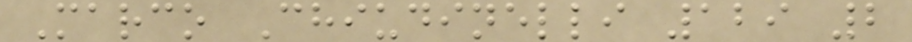Marco Chiudinelli 129 2
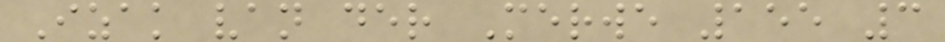Izak van der Merwe 155 3
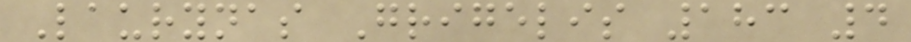Laurynas Grigelis 183 4
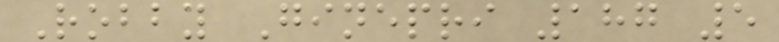Robby Ginepri 187 5
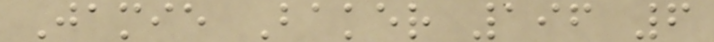Jamie Baker 196 6
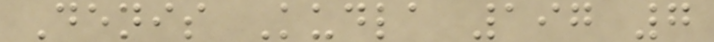Denis Kudla 197 7
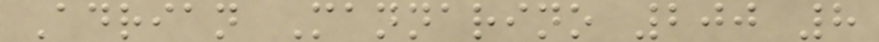Adrian Mannarino 200 8
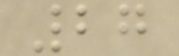27
